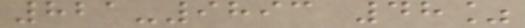821-9893 48%
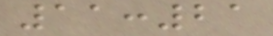11:21
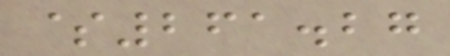$261.27
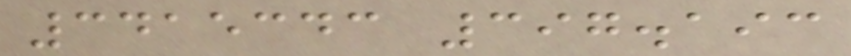3415343 397.193
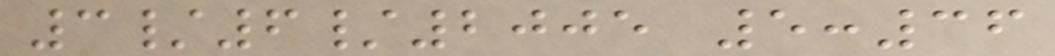3/6/2005 5:36
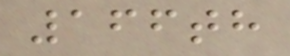166th
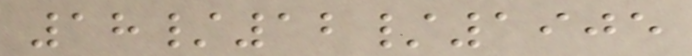18/12/1905
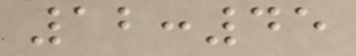12:45
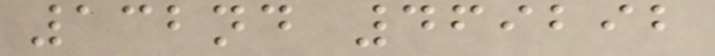132nd 469292
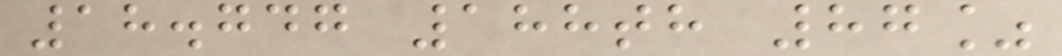18.747 188th 87%
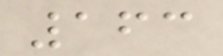163
